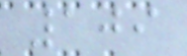109
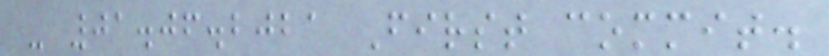- 01.06.2021 First commit.
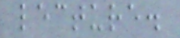lecture.
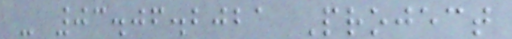- 03.06.2021 Project
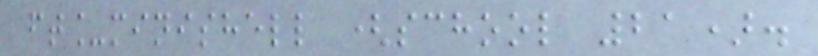ft_minishell (school 21).
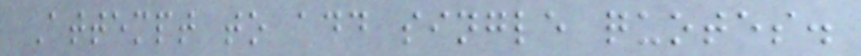Attempt to add single quotes.
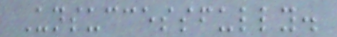Unsuccessfully.
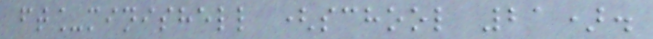ft_minishell (school 21).
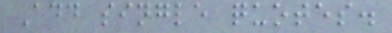Add single quotes.
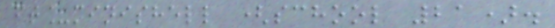ft_minishell (school 21).
